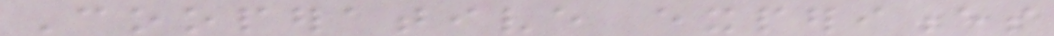Cooperative experiences
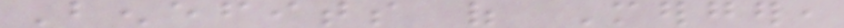Benefits of Merger,
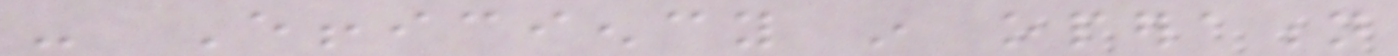- Efficiency in operation
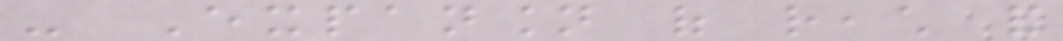- Expansion of reach and
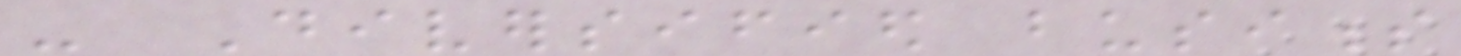- Diversified business
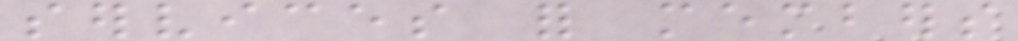services for members
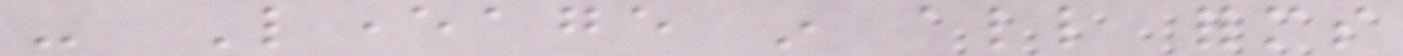- Leverage in all forms
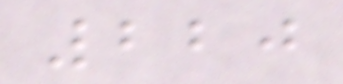220
